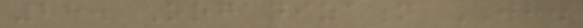28. Organization WH.
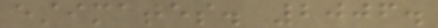estimates. 2006.
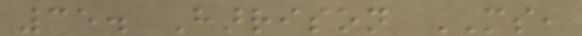35. Harrison MS,
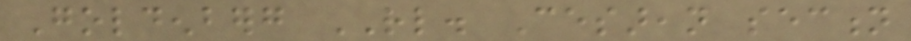Goldenberg RL. Cesarean section
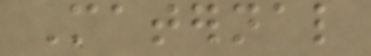Maternal
